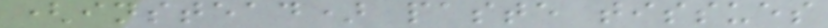(instead) paste tissues
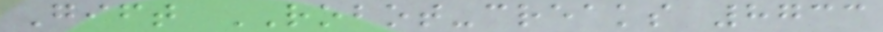Gift ROBOT-creaks 8733
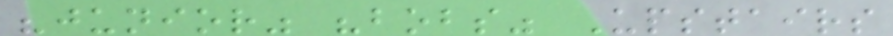"junior" "bobs" Upstairs
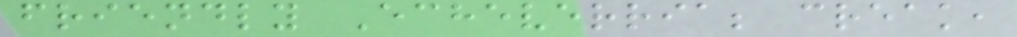friendly Echeverria; creak,
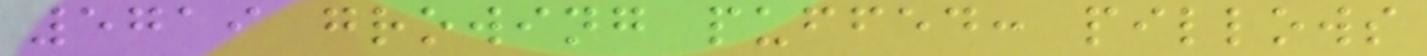5719 growing puffed: pillows
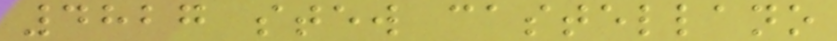4827 stew castellano
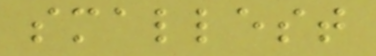smallest
